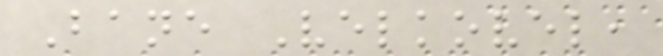Bane Velkovel,
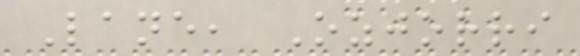Lane, Ozjorri
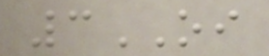3OI
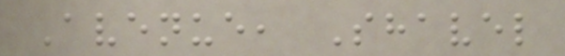Avenue, Shavel
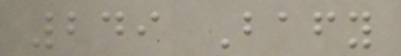249 Bafy
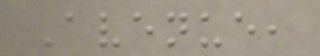Avenue,
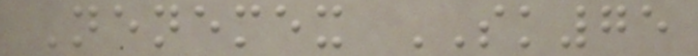Nenemex SK75
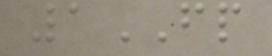1FP
